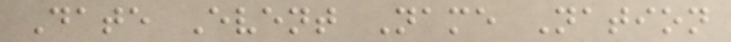Date Event Name Nation
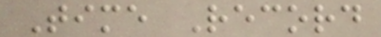Time Record
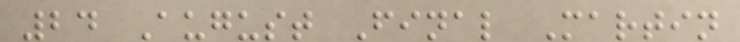24 August Final Martin
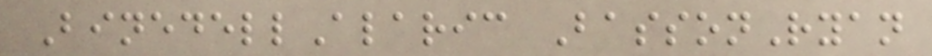BinedellAlaric BassonRyan
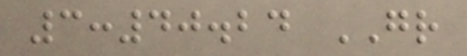3:40.24 GR
